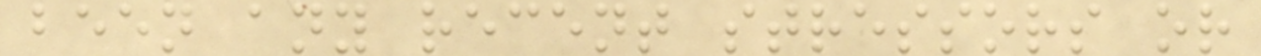been any recent stressors or
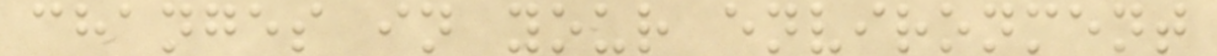changes in your environment
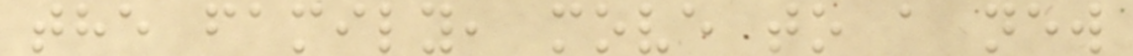the family, move to a new
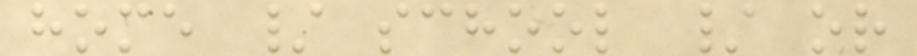home / school / or
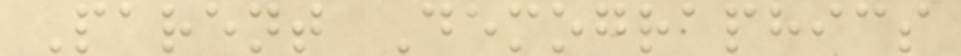Parent Demographics
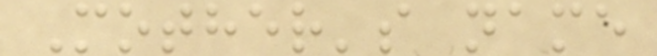Mother's name
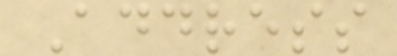Address
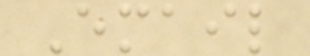Email
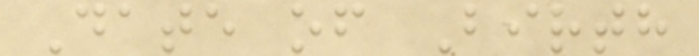Date of Birth
